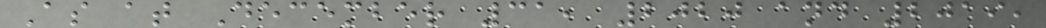As at December 31, 2020 and 2019,
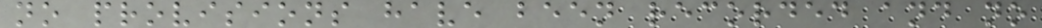no provisions have been recorded and no
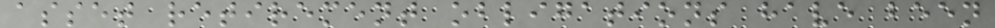asset retirement obligations have been
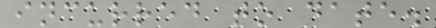incurred to date.
